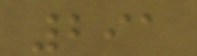291
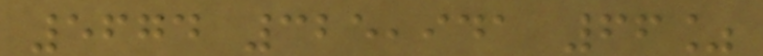5674 325,941 66%
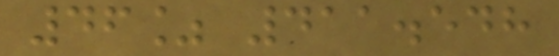46% 411.548
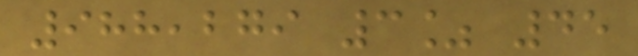988,279 3% 45
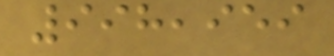998,959
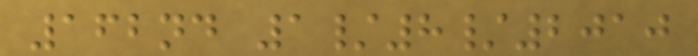162nd 1/8/2010
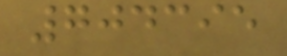704395
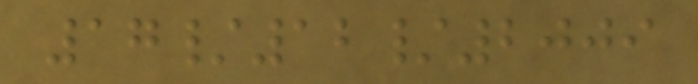17/12/2009
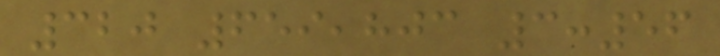320 659,803 3:56
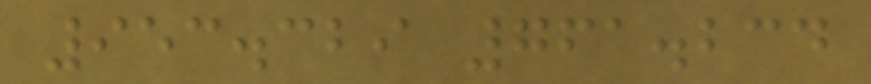953.329 761.234
